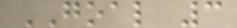GOAL 3
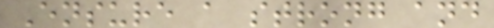Ensure a strong and
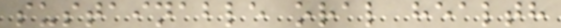sustainable oral health
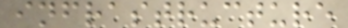infrastructure
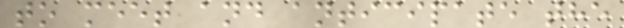to meet and anticipate the
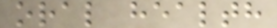oral health
